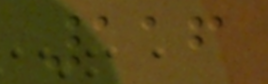116
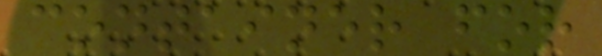container for
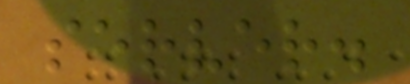server.
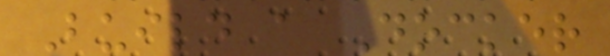Build a Docker
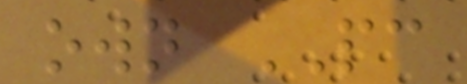own PC
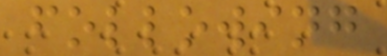following
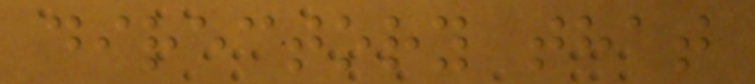directory that
